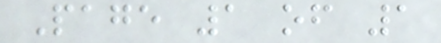Page 1 of 1
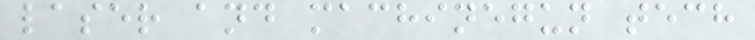laser and machinegun tech
